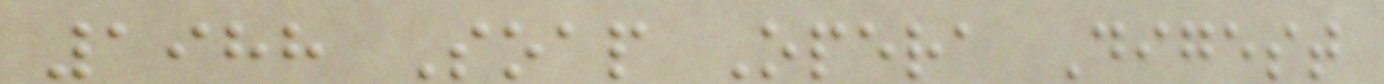1988 Soap Opera Digest
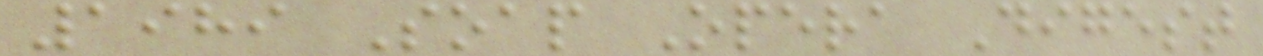1989 Soap Opera Digest
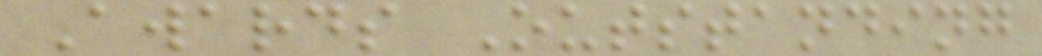Awards Outstanding
